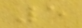5
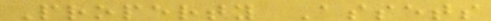Property Assets
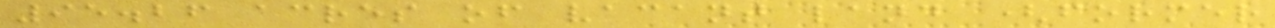95.26 acres of vacant land (former
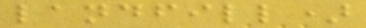landfill)
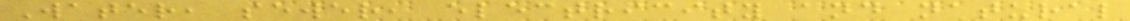Water, sewer, electricity and natural
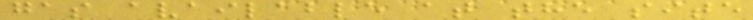gas available at the site
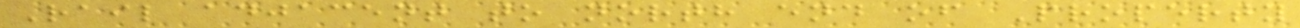Rail adjacent to north end of Property
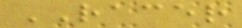RACER
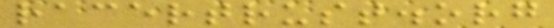racertrust.org
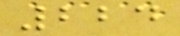224
